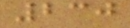230
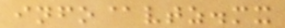info@vtz.mx
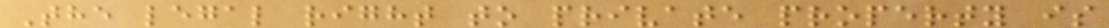The legal right to private property is
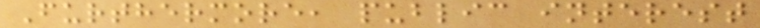Furthermore, public interest
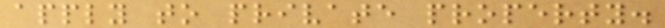apply to private property.
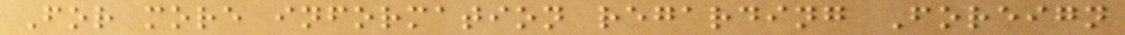For more information regarding Foreign
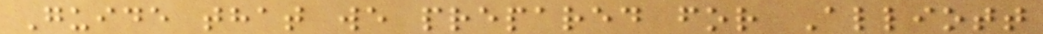Guide that we prepared for Alliott
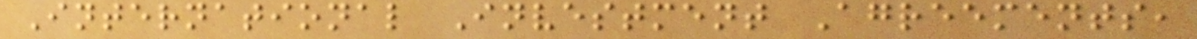International Investment Agreements,
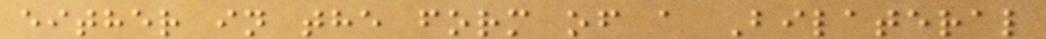either in the form of a Bilateral
